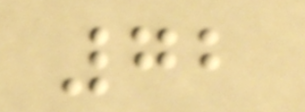72
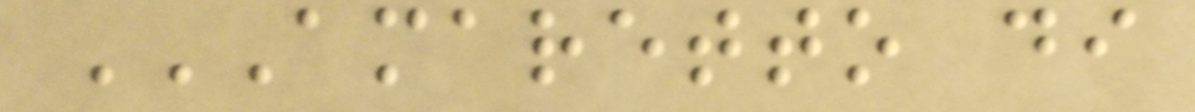AMARETTO DI
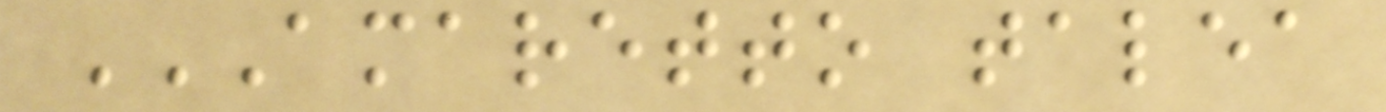AMARETTO TALEA
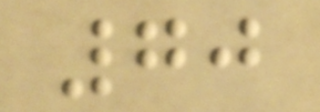70
